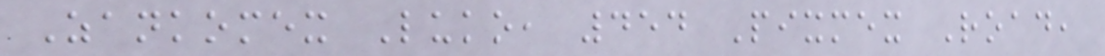Zankomex Luko, 454 Pixmex Road,
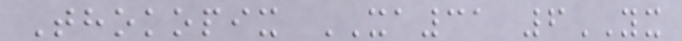Thokopix XA31 6YX
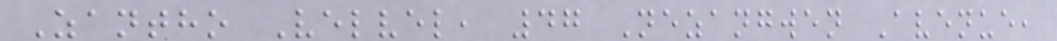Zantho Velvel, 47 Nezangwen Avenue,
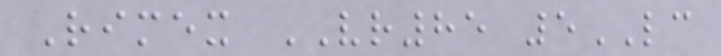Rimex VR85 5LC
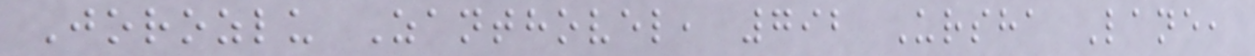Jorozlu Zanthovel, 792 Ursha Lane,
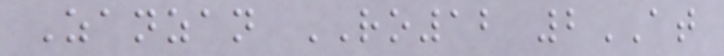Zanzan RO12 2AT
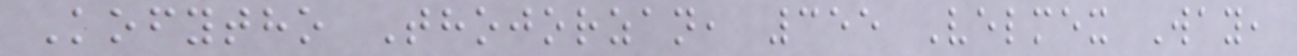Kofytho Thojorzan, 355 Velmex Way,
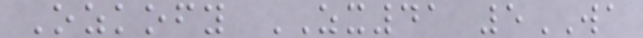Ozkofy ZX41 5WA
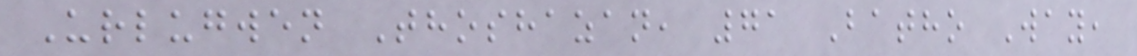Urlugwen Thoshazan, 71 Batho Way,
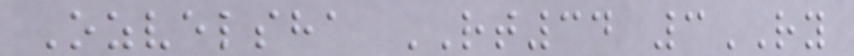Ozvelsha RT34 3RY
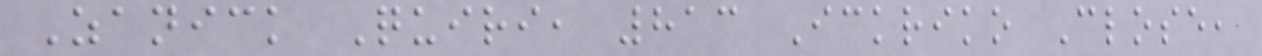Zanick Quiri, 813 Ickriko Close,
